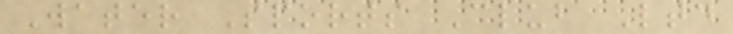Water Sports Club Ltd
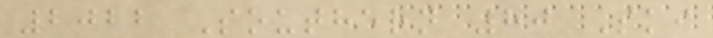2022 Southern 80 Ski
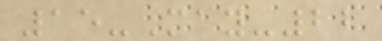15-May-22
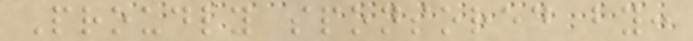Proudly sponsored by:
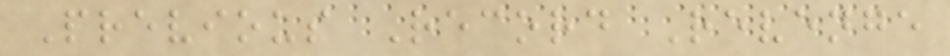Previous Record Revenge
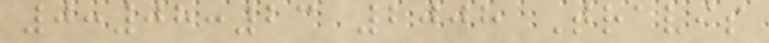0:08:23 2008 Travis
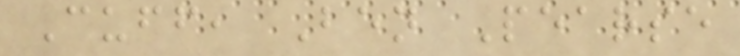Cuff, Ben Pearse
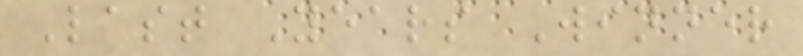Last Years Winner
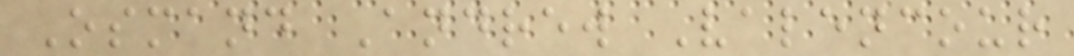Osmand Andrew Valencour
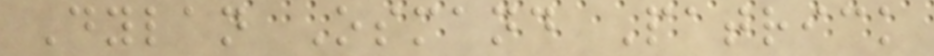Dylan Osmand Patrick
